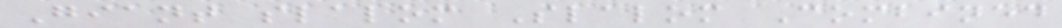Giant slalom Slalom Combined
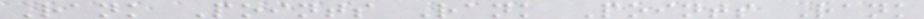Rank Points Rank Points Rank
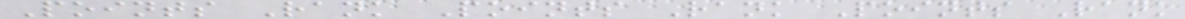Points Rank Points Rank Points Rank
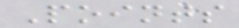Points
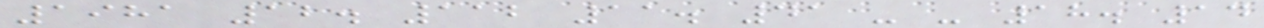1981 12. 112 11. 41 - - 18. 14
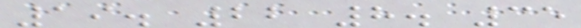19. 22 8. 35
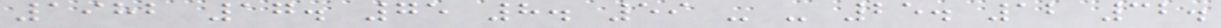1982 17. 75 8. 59 - - 25. 12 32.
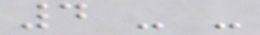4 - -
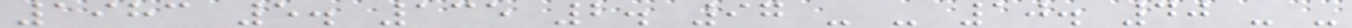1983 5. 135 2. 97 - - 10. 40 - -
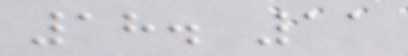18. 11
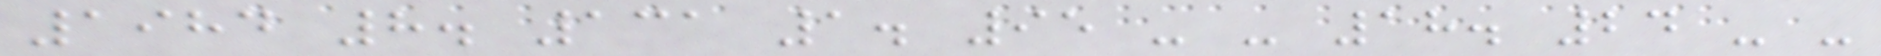1984 8. 131 1. 95 - - 18. 24 - -
